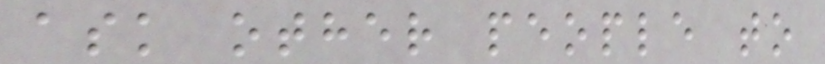ask other people to
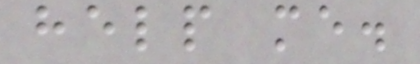help me.
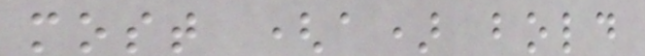most (a) bold
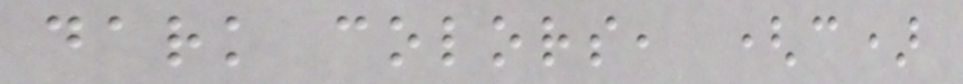dark colors, (c)
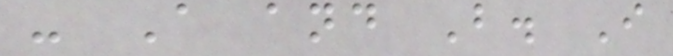- A and B. I
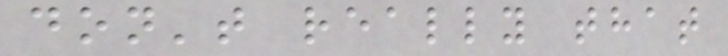don't really that
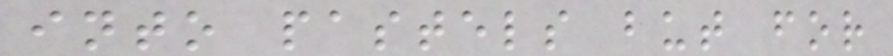into pastels but for
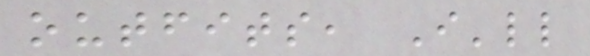outfits, I'll
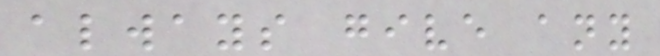always give any
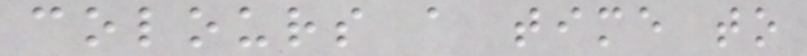colours a time to
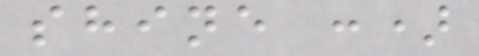shine :)
